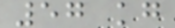57 kg
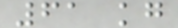61 kg
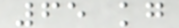65 kg
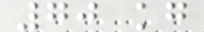70 kg
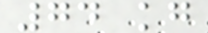74 kg
